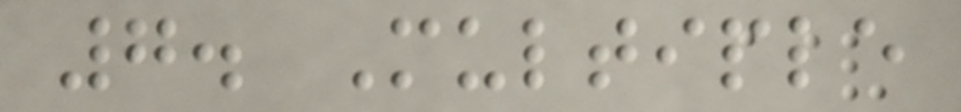7. Multiple
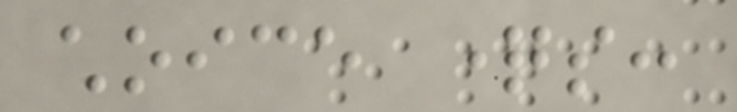choice questions:
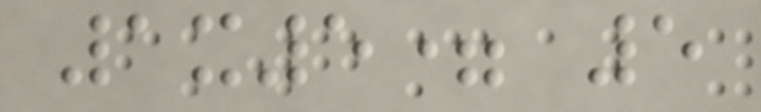1x5= 5
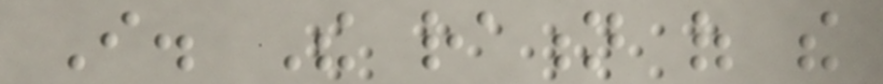I. The ration of the
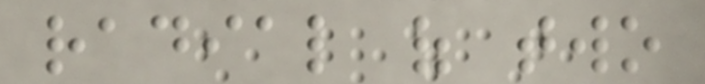radial of two
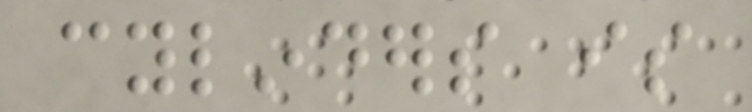cylinders is
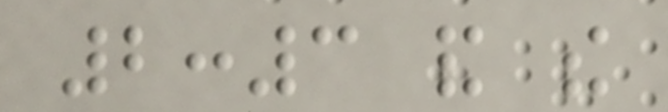2:3 and the
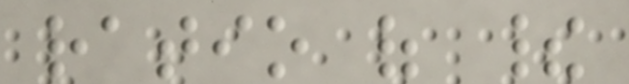ratio of their
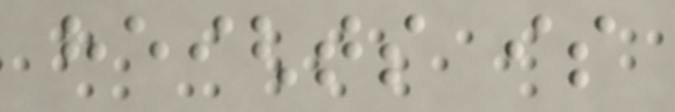heights is
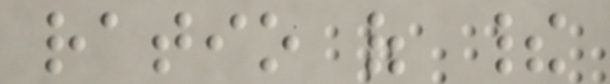ratio of their
